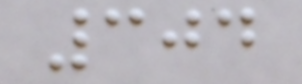304
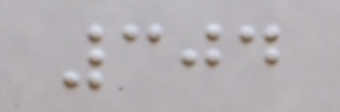304
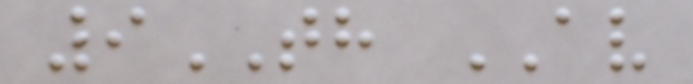9TH AV
